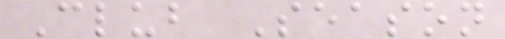Club Season
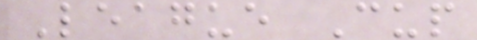League Cup
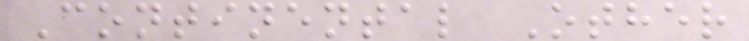Continental Other
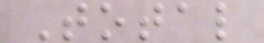Total
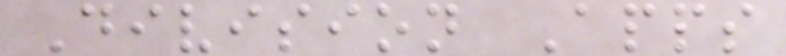Division Apps
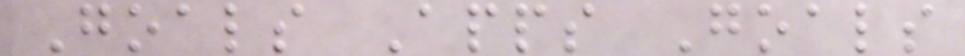Goals Apps Goals
